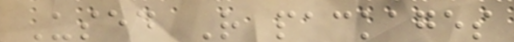Used R packages
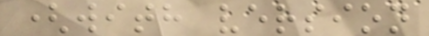(with version
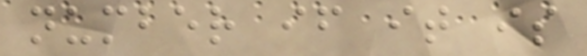number if it is
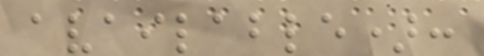available):
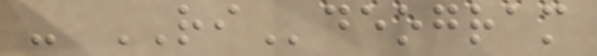- RIdeogram
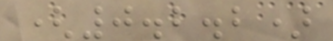(0.2.2)
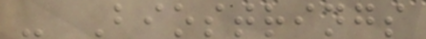- Biostrings
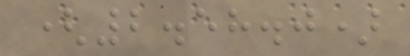(2.58.0)
